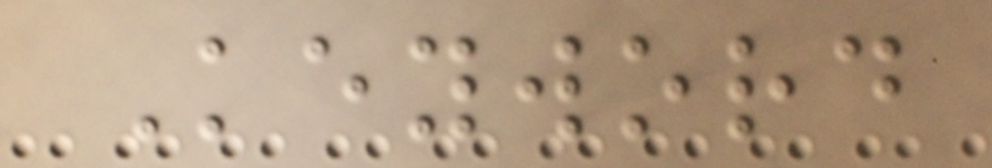Keyword
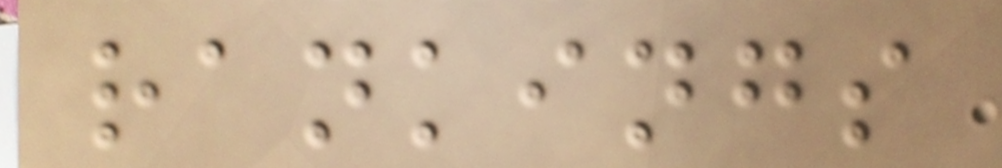rankings
